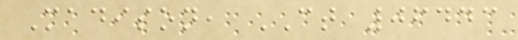Madison, CT 06443
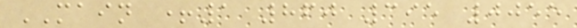MAIN +1 860 395 0055
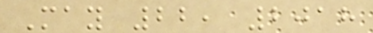May 22, 2018
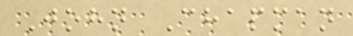John Chapman
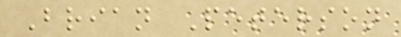Brian Peterson
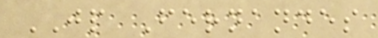JP Fernandes
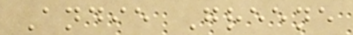Andie Greene
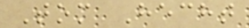Tom Hecht
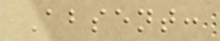Absent:
